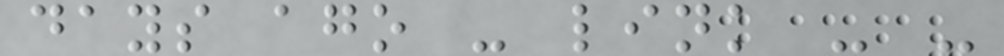days ago - link - -
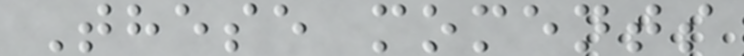These moments
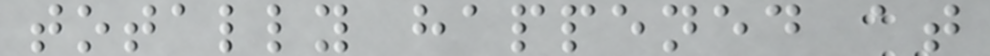totally happened at
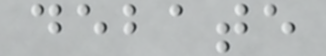debate
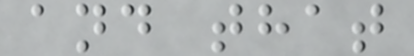and that
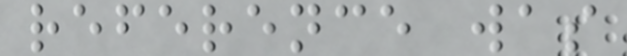reference was
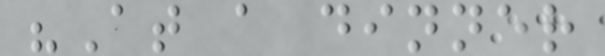"At a dinner
